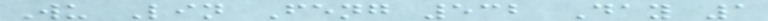Wu Lin Feng 532 Day 1
